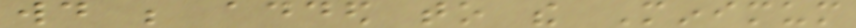would be added to the Minimum
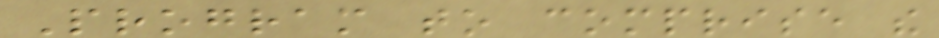Program to comprise the
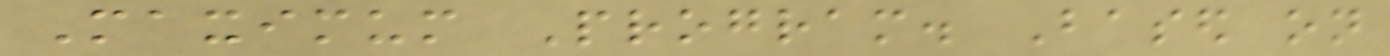Maximum Program. Based on
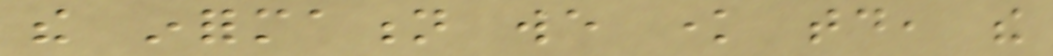the information we know today, the
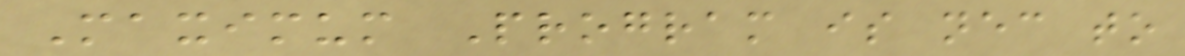Maximum Program is necessary to
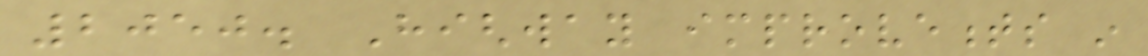2050. Highway improvements in
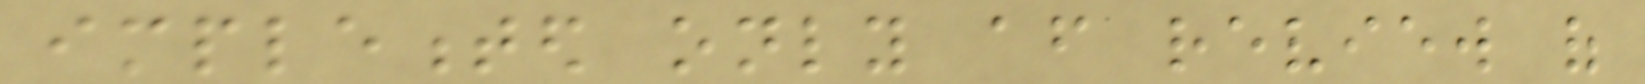implemented only after review of
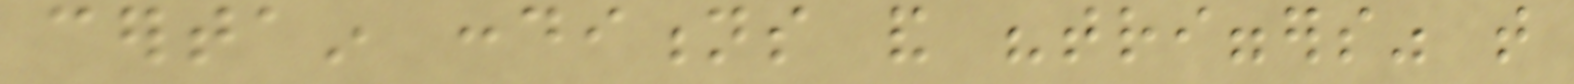certain conditions and "triggers" that
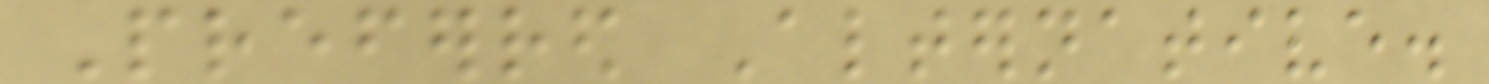Preferred Alternative.
